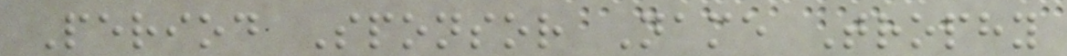Period Sponsor Name Trophy
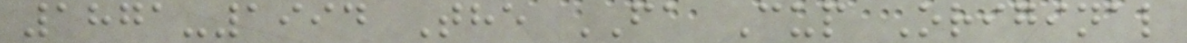1871-1994 The FA Cup Original
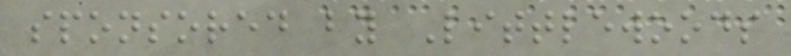sponsored by Littlewoods
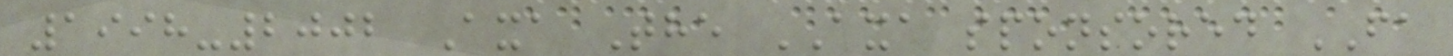1998-2002 Axa The AXA sponsored FA
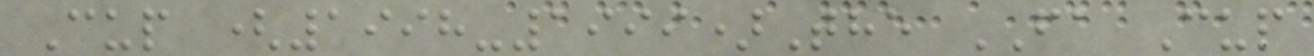Cup (1998-1999)The FA Cup
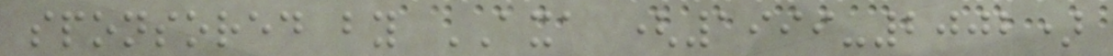sponsored by AXA (1999-2002)
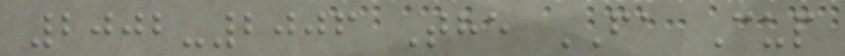2002-2006 The FA Cup
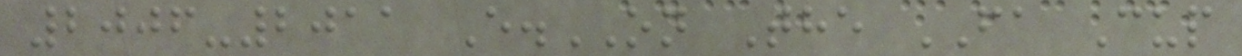2006-2011 E.ON The FA Cup
